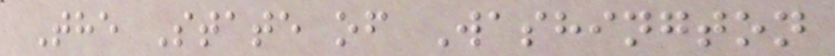The State of Washington
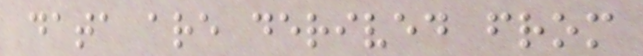data are derived from
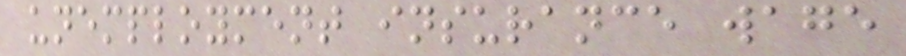unemployment insurance wage
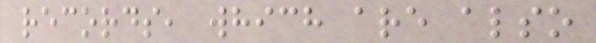records, which are also
